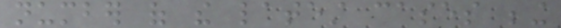number of the latest cases being
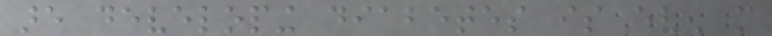are developing diabetes is even more
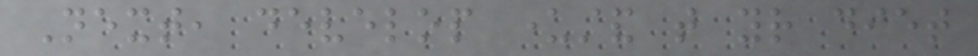Next, develop understand that your diet
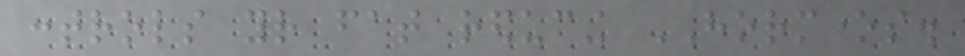controls your fat reducing HORMONES.
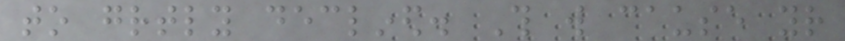to greatly declined. This will cause your
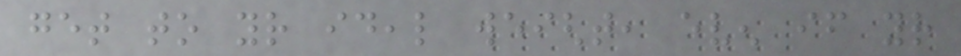get to your ideal weight, even if your
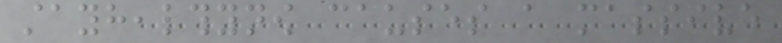stayhealthynow causes a massive
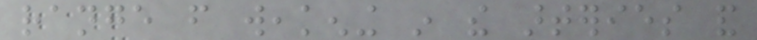range from weakening in the arteries and
